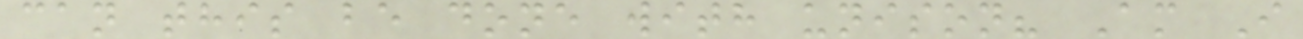can this be done with unison? Am I
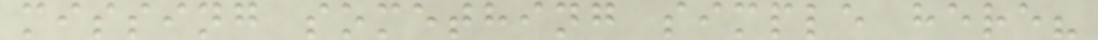missing something simple here?
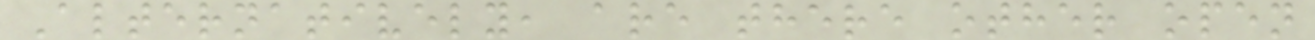Alternatively, are there other open
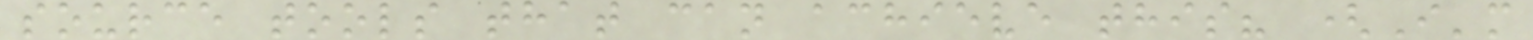source tools that can achieve this? (I'm
